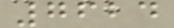7624
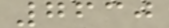7630
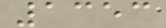1353
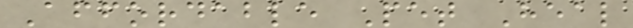Affordable Pet Heal
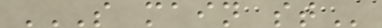S MAIN ST
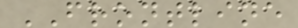FRONTLINE
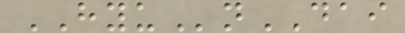HYUnDAI
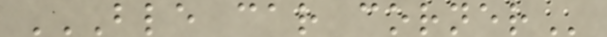BLE CAR CORNER
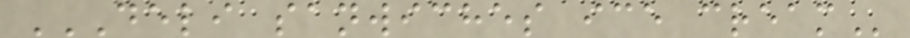DELI SANWICHES ICE CREAM
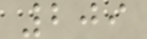209
